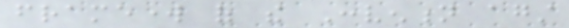framework of the Convention against
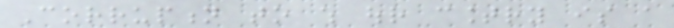Corruption to which our country is a
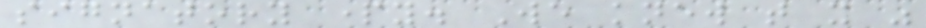signatory party. We knew that it was
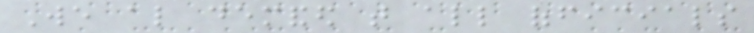We also demanded that all officials
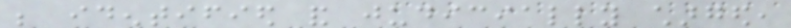be identified and judicially charged,
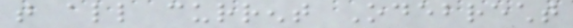that all current Odebrecht
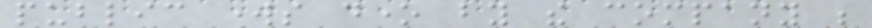public works done by the company be
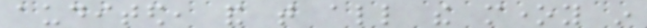audited, and that all the money in
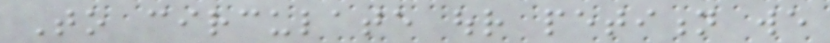To circulate our petition we
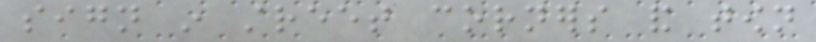sign in street corners and town
